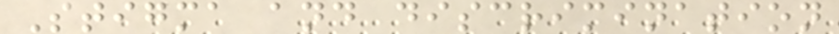Stigma and discrimination
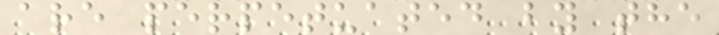are perpetuated by the
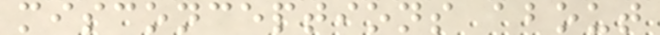misconceptions about
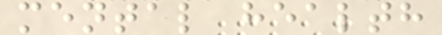mental health
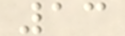13
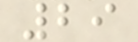29
